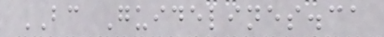BC Guidelines.ca
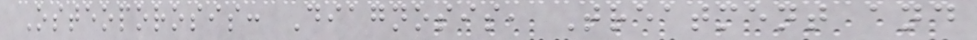Osteoporosis: Diagnosis, Treatment and
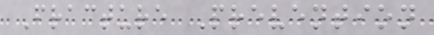Fracture Prevention
